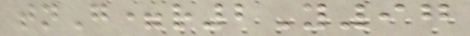tnG=r2Y97
